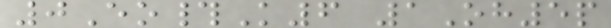0Eo#K6 1Oh5p
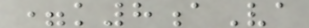=k8aVa
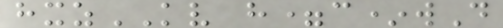hxzKV h=c*wD
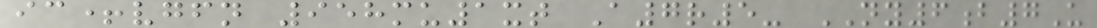ic+vgfn 958mu1xt A7r5- NY6b7U
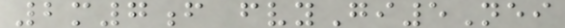2m7f fvyGi5Nei
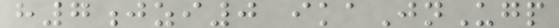h7jzi0 ikaJnUgp
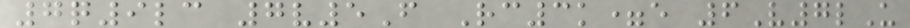7q9lc 7v5F Rc3k=e 6V7lU
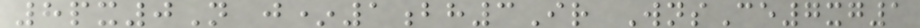8px0N j*1bh3Ir WnsCe7xg1
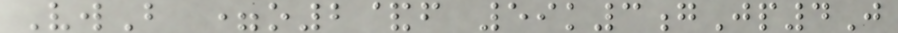VwB =o2&f 59k3gJp4J
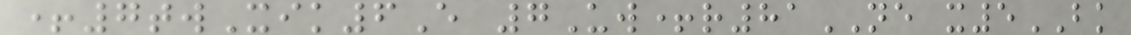+7twXik6E 7Uw+r81NE x5BK
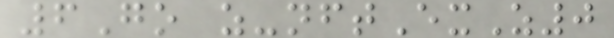6Go z-nftExZ0
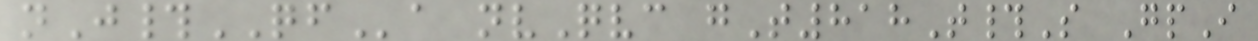nJ#QFa nvQvc gT818T#S GpI
